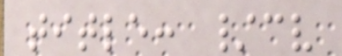title: /cv
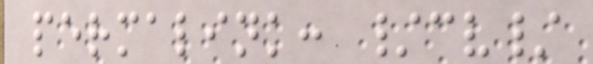permalink: /cv/
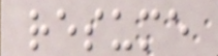resume
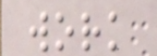work
